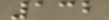132
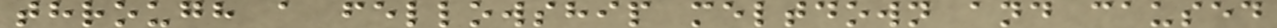through a fellowship meltdown and caused
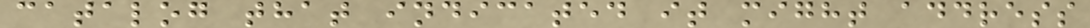catalog that indicated it might address
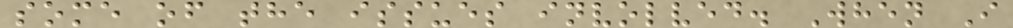some of the issues involved. When I
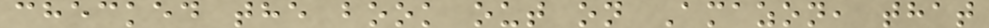checked the book out on Amazon, that
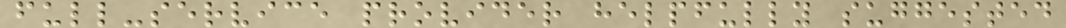full-service provider helpfully suggested
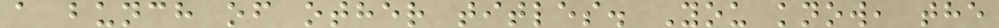a bunch of other titles. You know, the
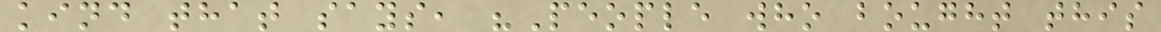kind that says, "People who bought this
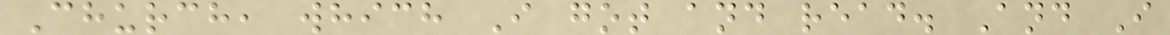Church, which I got and read. And I
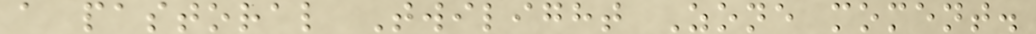a pastoral Twilight Zone moment.
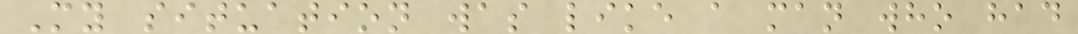My situation was like a man who had
